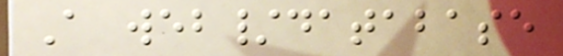A web/database
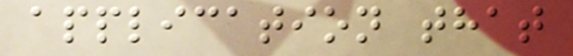application that
